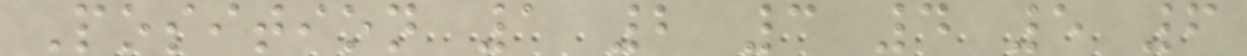Position 1 2 3 4 5 6
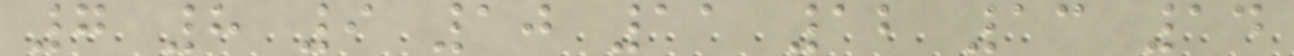7 8 9 10 11 12 13 14
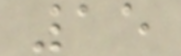15
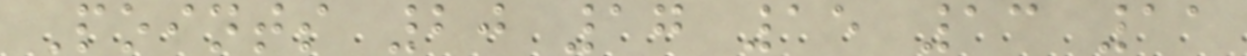Points 20 17 15 13 11
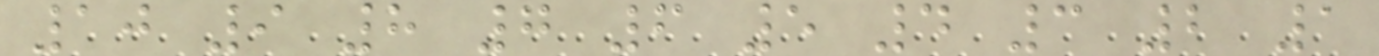10 9 8 7 6 5 4 3 2 1
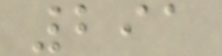291
